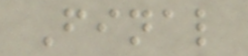Final
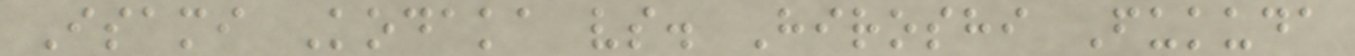Isami Kodaka vs. Hiroshi Fukuda
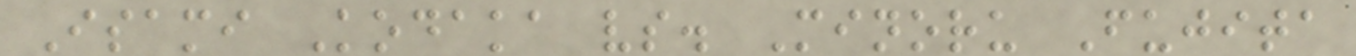Isami Kodaka vs. Minoru Fujita
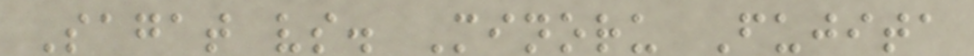Sagat vs. Minoru Fujita
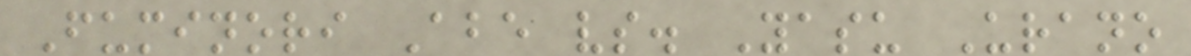Fuminori Abe vs. Yasu Urano
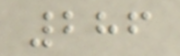286
